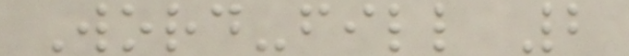Word-fill 2
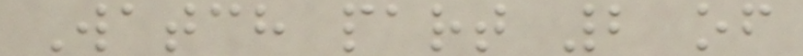Watch part 2 of
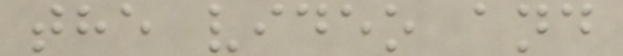the video and
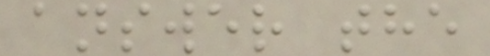answer the
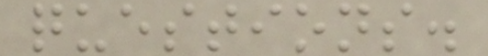questions.
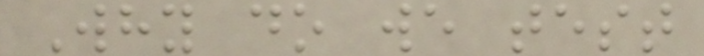Why do we test
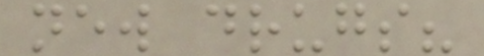new drugs?
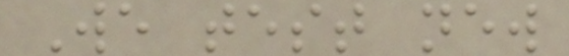We test new
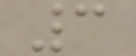3
